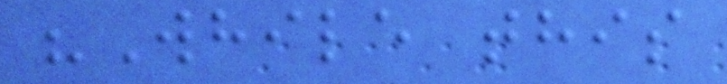"While this
